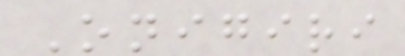Onigiri
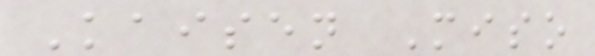Kaisen Miso
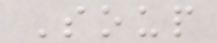Soup
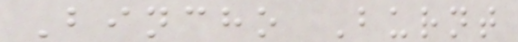Bincho Burnt
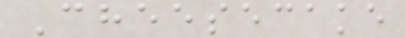Cheesecake
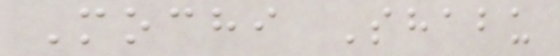Mochi Shabu
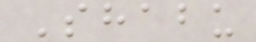Shabu
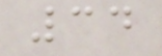34
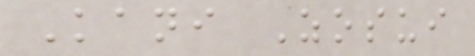Kani Zosui
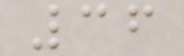36
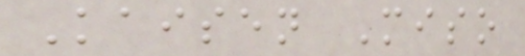Kaisen Miso
